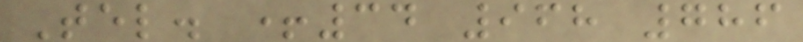Tel. +34 968 786
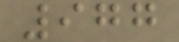977
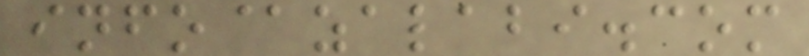info@zalabi.com
